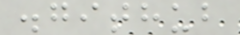.github
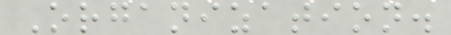Organization.
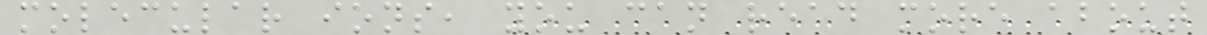molecular ions, you can read more about
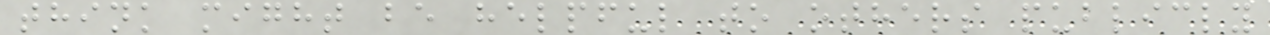think might be helpful to others publicly
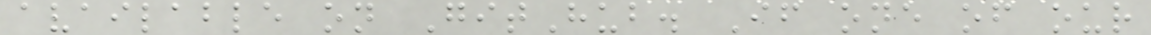available on GitHub. If one of our
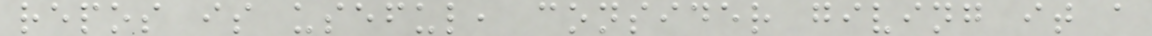repos is useful, consider giving it a
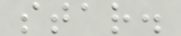star.
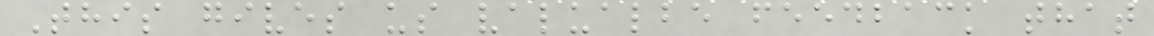This gives us valualbe feedback that
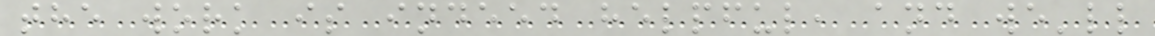the work is indeed helpful, and we'll
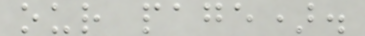our page).
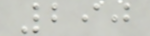290
